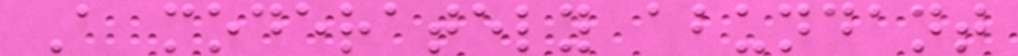A moderately abundant
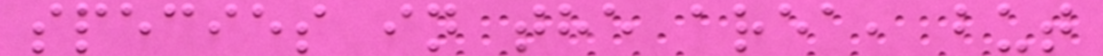species in the area, but
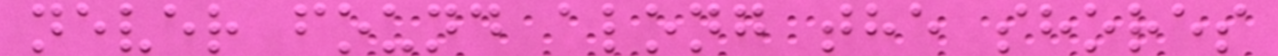never found along the shores
